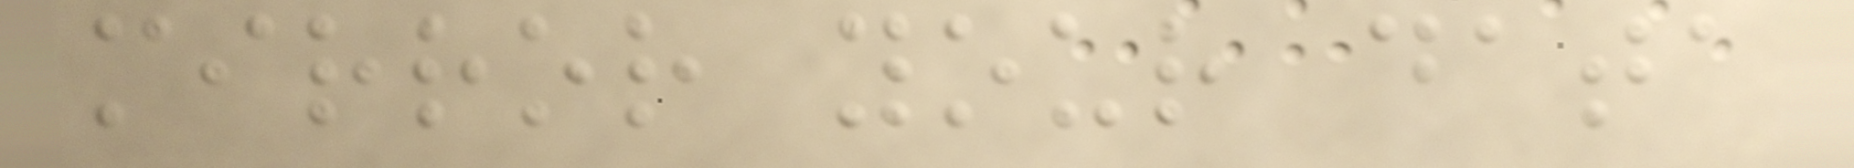mirror your data
